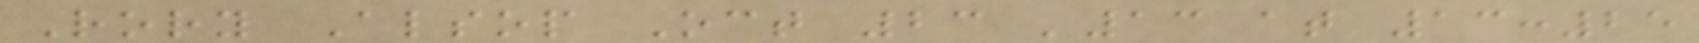Rory Alsop Oct 23 '13 at 13:25
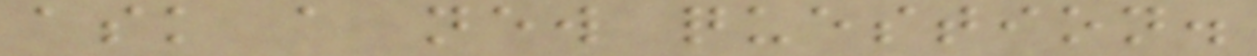ask a new question.
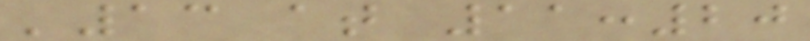'13 at 11:20
